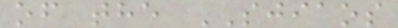of the SJIAOS
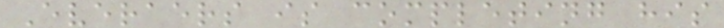Everaers is completing his
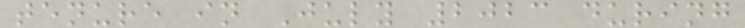tenure in July 2023 during
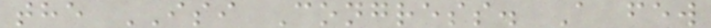the ISI Congress. A few
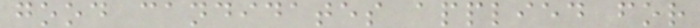good candidates applied for
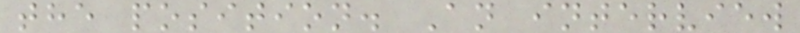the position. An interview
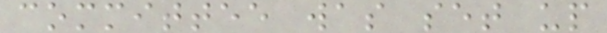committee was set up
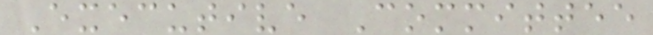Executive Committee
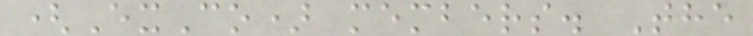(ExCo) members. The
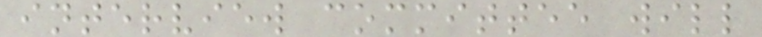interview committee will
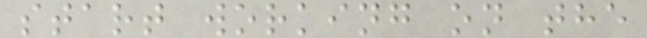start working on the
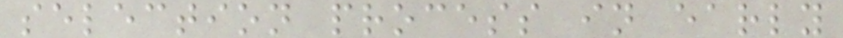selection process in early
